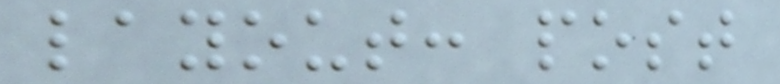layout: post
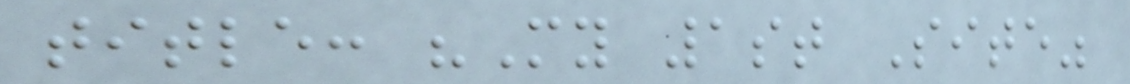title: "My 1st Site"
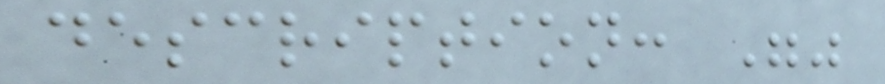description: ""
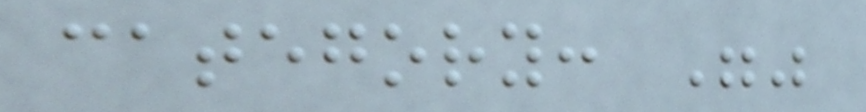category: ""
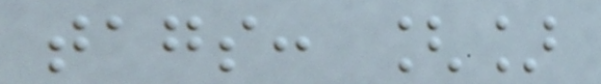tags: []
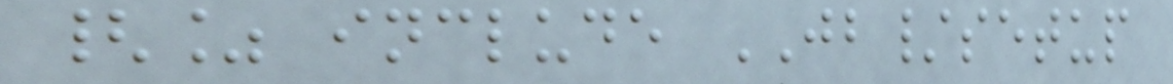{% include JB/setup
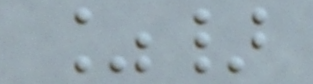%}
